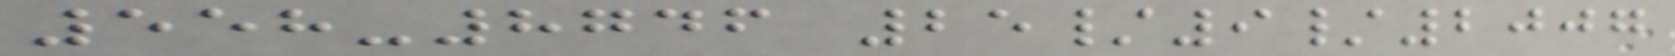558-8746 25/9/2007
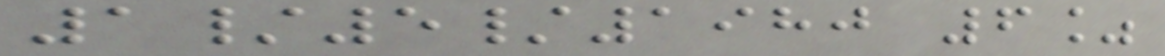1/5/1980 6%
